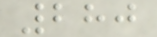280
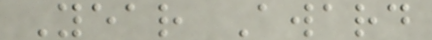Year Award
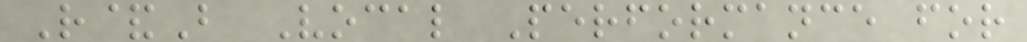R&B Vocal Performance for
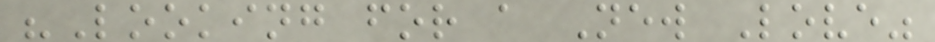"Looking for a New Love"
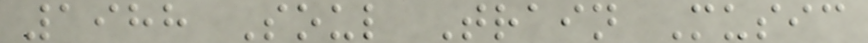1988 Soul Train Music
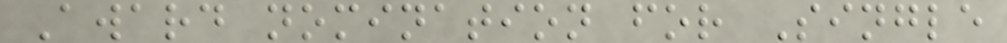Award nomination for Single
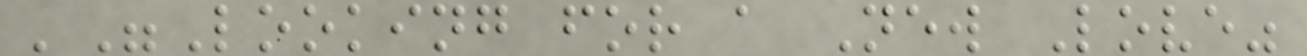'"Looking for a New Love"
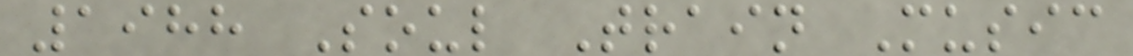1988 Soul Train Music
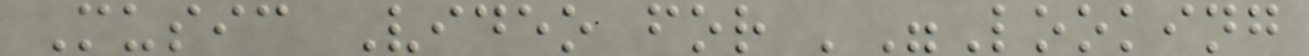Music Video for '"Looking
